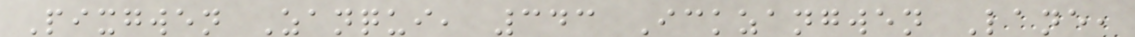Pixgwen Zanqui, 343 Ickzangwen Lane,
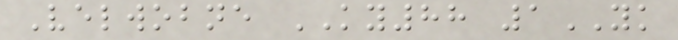Velwobne KY88 1YK
